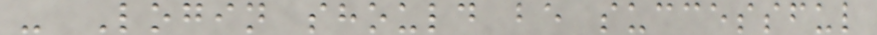- Login should be successful
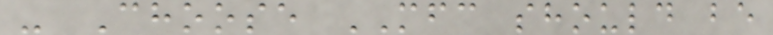- Choose MFC should be
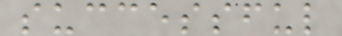successful
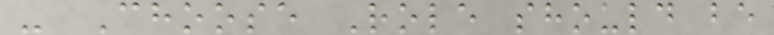- Choose Role should be
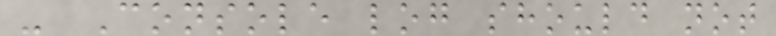- Console log should not
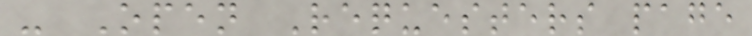- Open Requesters page
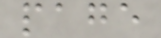page
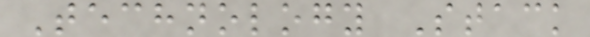Technology Stack
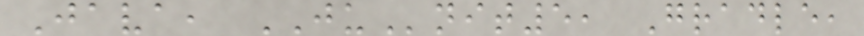Java, JUnit5, Gradle,
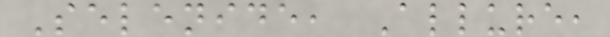Selenide, Allure,
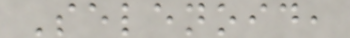Selenoid,
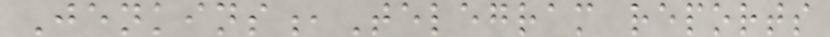Jenkins,Telegram reports
